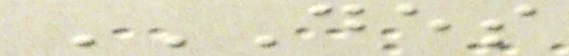DES
